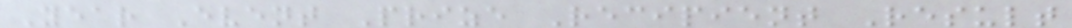Year Event Prize Recipient Result
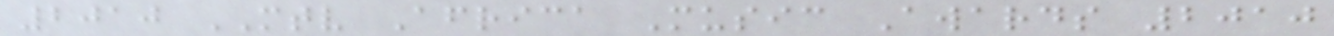2010 MTV Africa Music Awards 2010
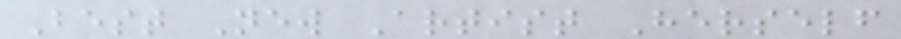Best New Artist Herself
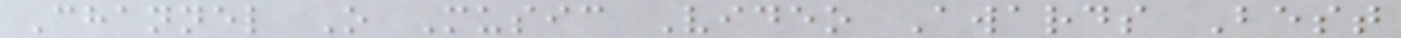Channel O Music Video Awards Best
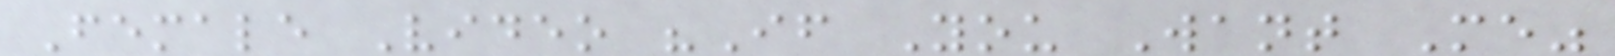Female Video "If You Want Me"
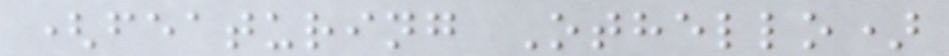(featuring Othello)
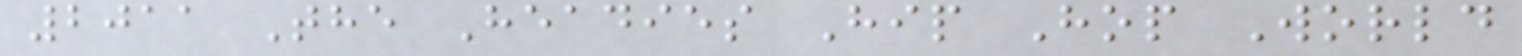2011 The Headies Hip Hop World
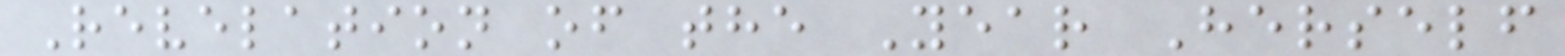Revelation of the Year Herself
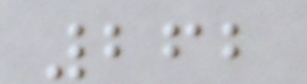262
